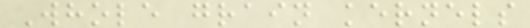Whole grain kernels
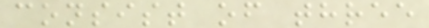consist of three
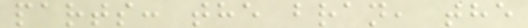parts: the bran, the
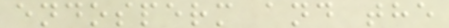endosperm and the
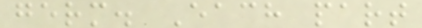germ. Each part
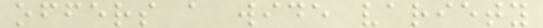offers a wide variety
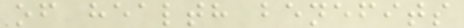of health benefits
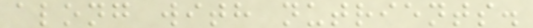along with nutrients.
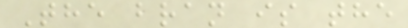The bran is the
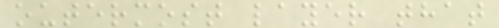outermost layer that
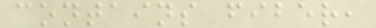contains fiber,
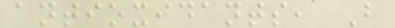antioxidants, B
